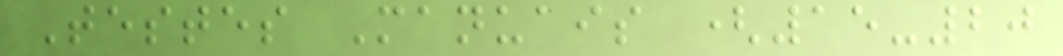Testes Manuais (15-20
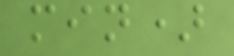min)
